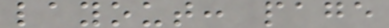layout: page
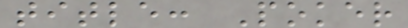title: Poker
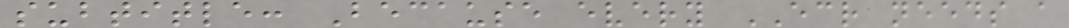subtitle: Because every ECR needs a
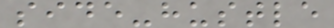side-hustle
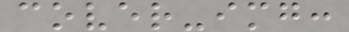cover-img:
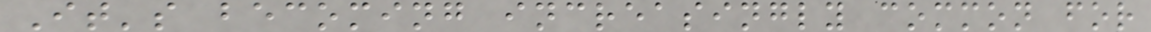It's becoming increasingly common for
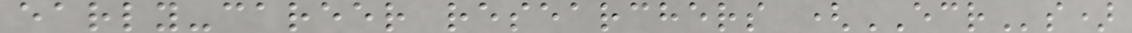early-career researchers (ECRs)
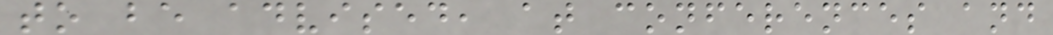to be advised, at conferences and
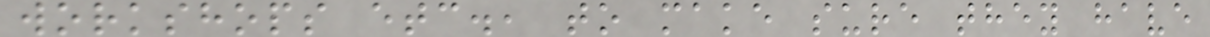workshops etc., to make sure they have
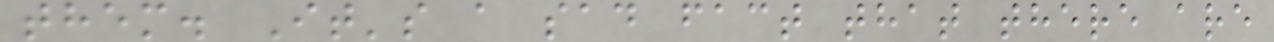them. It's a sad fact that there are
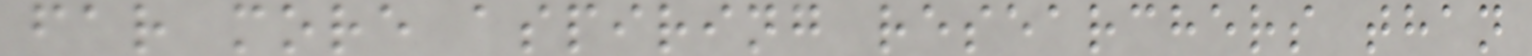far more aspiring researchers than
